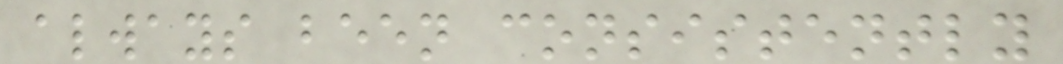always been consistently
